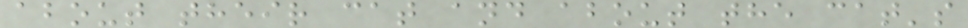about their cat and about the cat's
